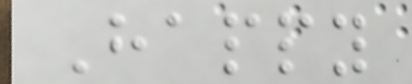Happy
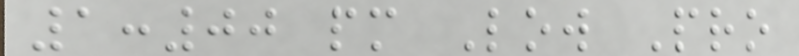1:00 pm Low Pro
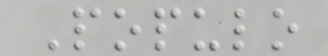Populo
